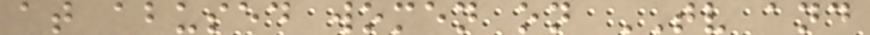at abused women on TV and
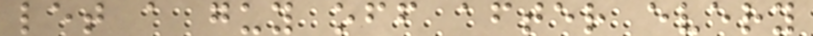let a guy off after every
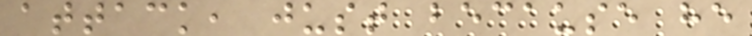attack, just because he
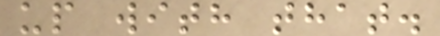up with that.
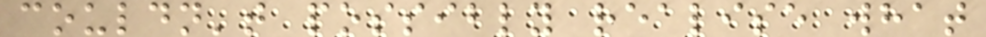couldn't possibly realise what
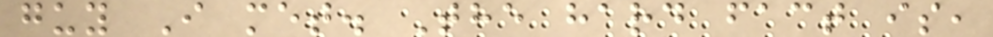guy I met. The hard fact is,
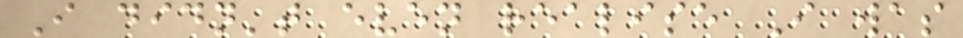I didn't even realise I was
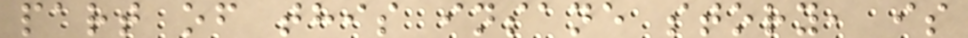part of this insane story, is
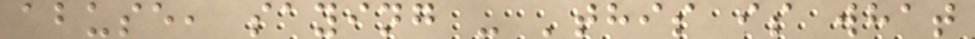abuse, saying - 'this is what
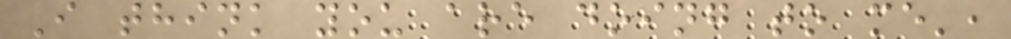I think you are doing to me',
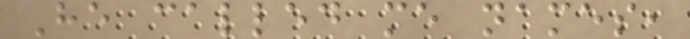He called me names,
